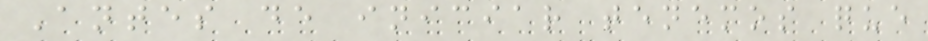Antes de iniciar tenemos que
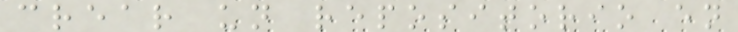crear un repositorio en
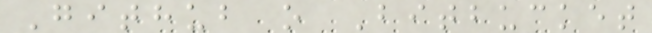Github o Bitbucket
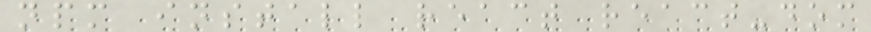npm install react react-dom
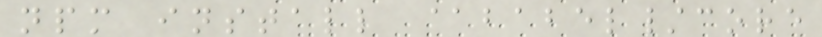npm install @babel/core
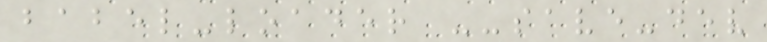babel-loader --save-dev
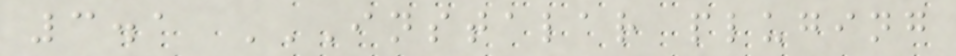3.1 INSTALAR PLUGING
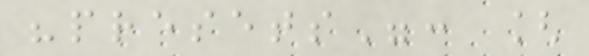"presets": [
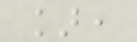],
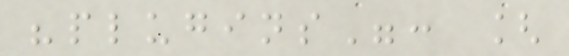"plugins": [
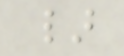}
